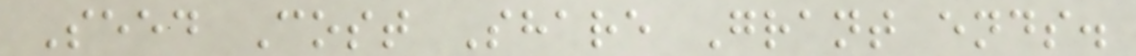Seed Cost Share Grant ends.
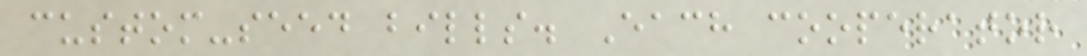custom-seed bills. Each cooperator
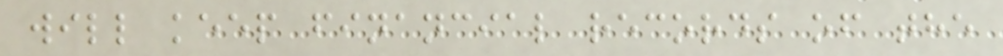will keep financial records of the
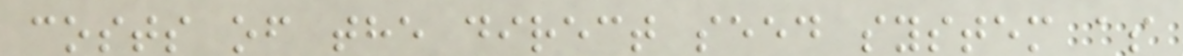costs of the direct seed system as
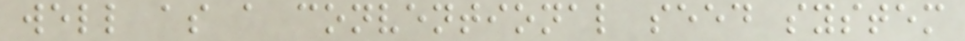well as a conventional seed system
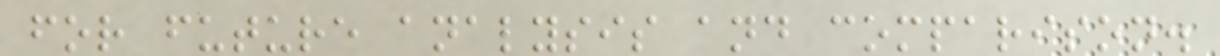for future analysis and comparison.
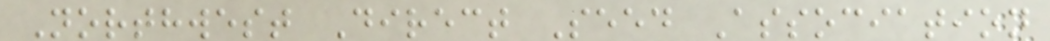Northwest Direct Seed Association
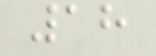18
